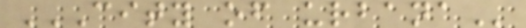CITY OF URBANA
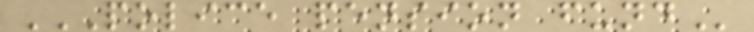POLICE PENSION FUND
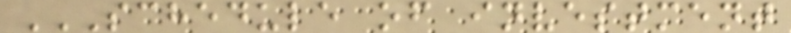SCHEDULE OF INVESTMENT
